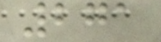271
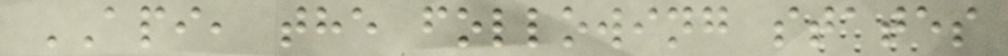API, the following states
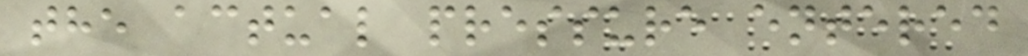the actual pressure entered
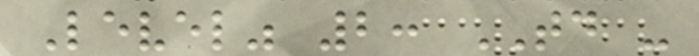Level" 2: TD -
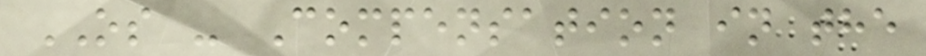OS - Compensation in the
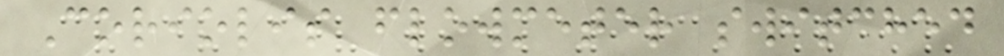Coriolis flowmeter switched
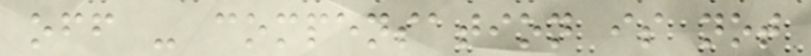off - compensation is not
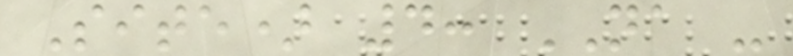Site) 4: NA -
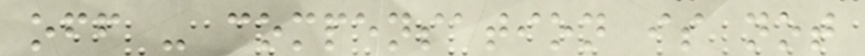off - compensation is not
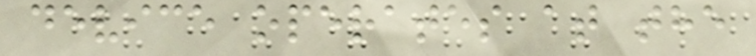device operates at the
